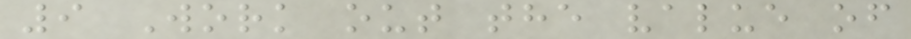9 Work out the value of
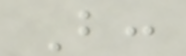B:
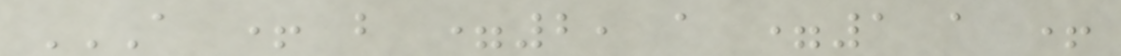A + B =2, A =1 A +
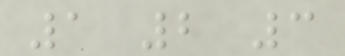1 2 3
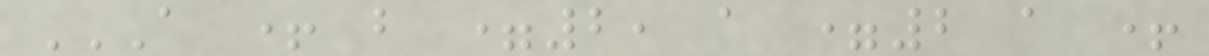A + B =2, A =2 A +
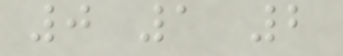0 1 2
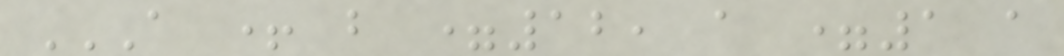A + B =12, A =1 A
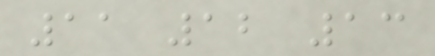11 12 13
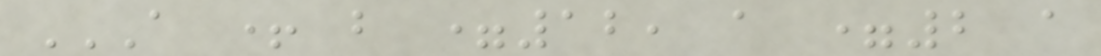A + B =12, A =2 A
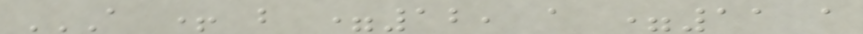A + B =12, A =11 A
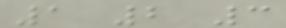1 2 3
